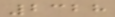2328
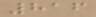816
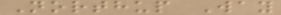Northup Way
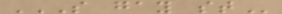S GAY ST
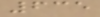635
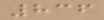836
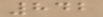842
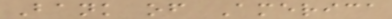Bank of America
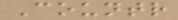Countr
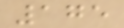175
